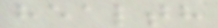health
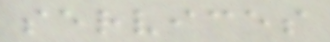services
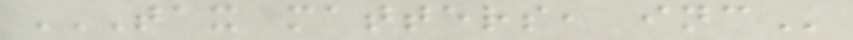TAX MATTERS, INC
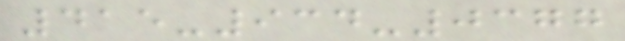415-934-0377
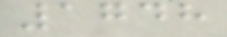1748
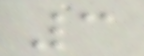3
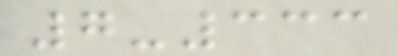7-333
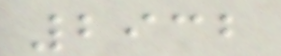2932
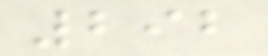292
